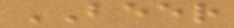BEER
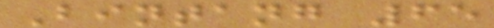Bintang 65
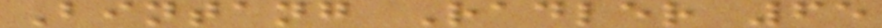Bintang Radler 65
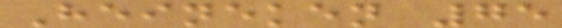Heineken 75
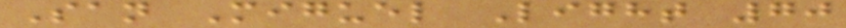San Miguel Light 70
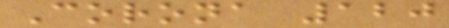Corona 120
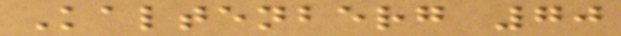Kaltenberg 70
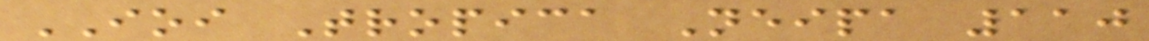IOI Tropica Neipa 110
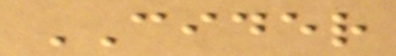CIDER
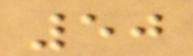50
